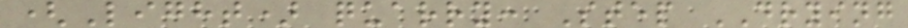(Light) quarry: Step DRYING
